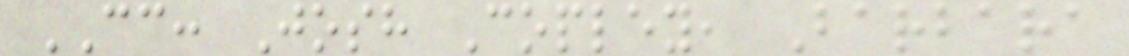CC: Josh Copley, Barbara
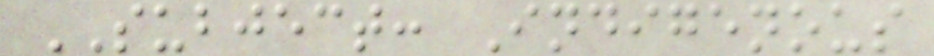SUBJECT: Indigenous
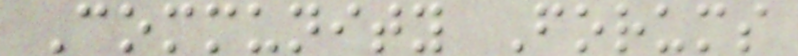Community Forums
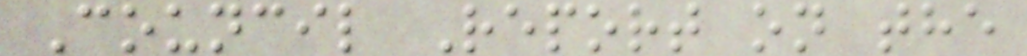Council Report on the
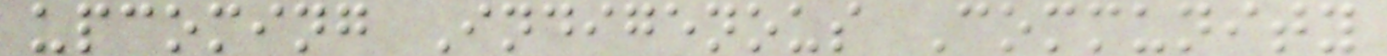upcoming Indigenous Community
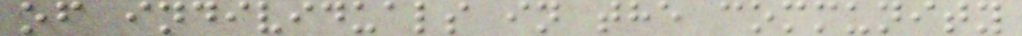of individuals in the community
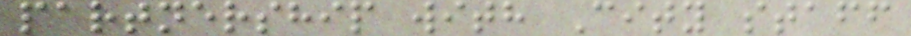partnership with City staff
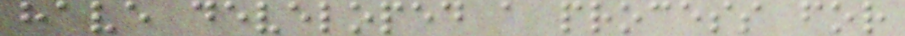have developed a process for
